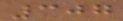307
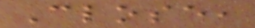Close,
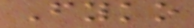Fyko
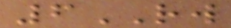6RW
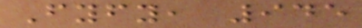Fyfy, 945
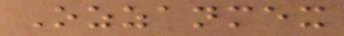Ozzanmex
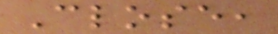Close,
